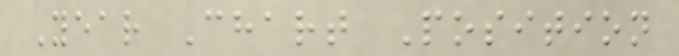Year Chart Position
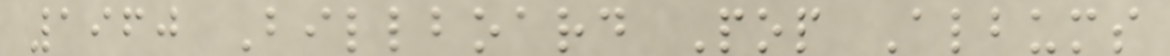1960 Billboard Pop Albums
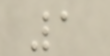1
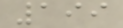199
